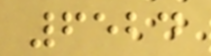6524
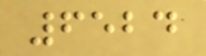6524
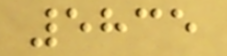5835
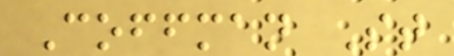Coffman St
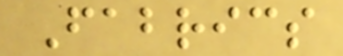Fabrics
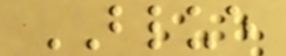BLUE
